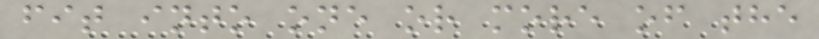fit into one or more of the
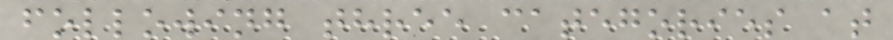following three categories at
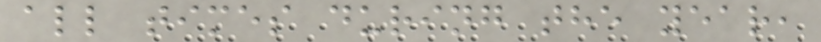all times during the year,
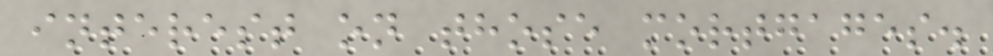interest on those mortgages.
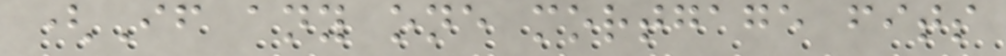(If any one mortgage fits
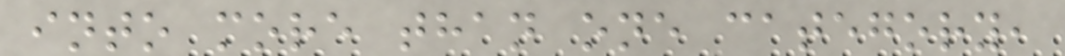into more than one category,
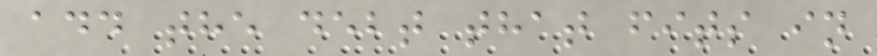add the debt that fits in
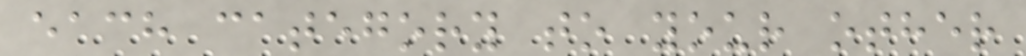each category to your other
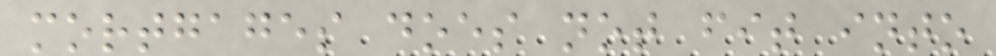mortgages does not fit into
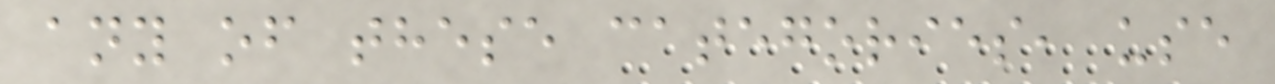any of these categories, use
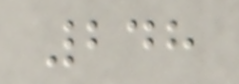248
